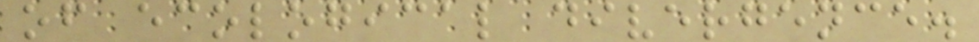of ecological divergence.
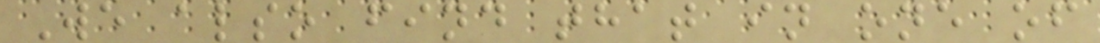We also find that in one of
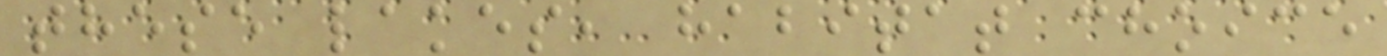these lakes, habitat choice
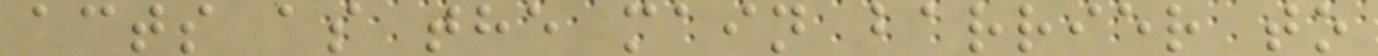acts as the main barrier to
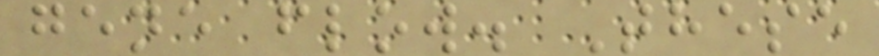gene flow. These
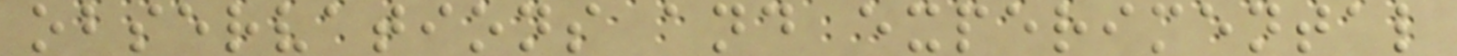observations and experimental
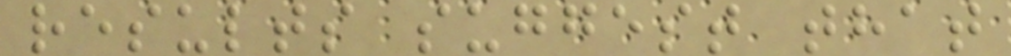results suggest that
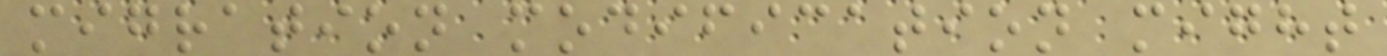migration modification might
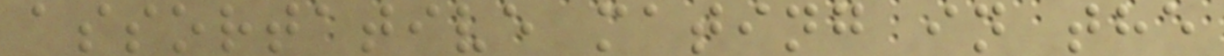assortative mating in the
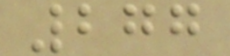277
